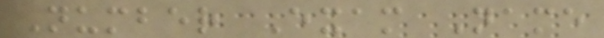Number Exam Name
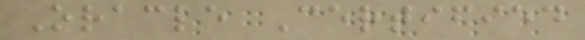Oracle Certified
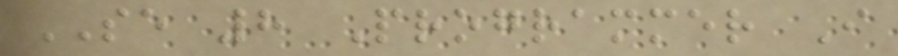SE 8 Programmer I
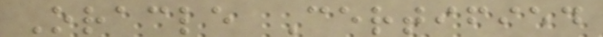Oracle Certified
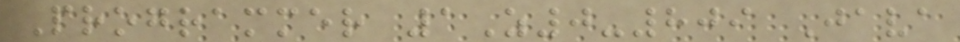Programmer 1Z0-809 Java
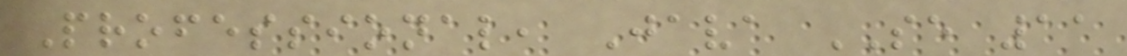Professional, Java SE 11
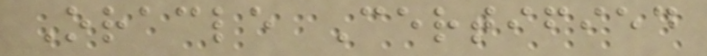Oracle Certified
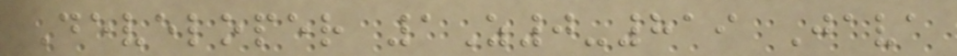Developer 1Z0-819 Java
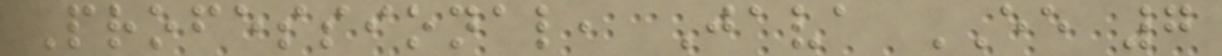Professional, Java EE 7
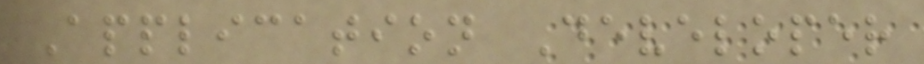Application Developer
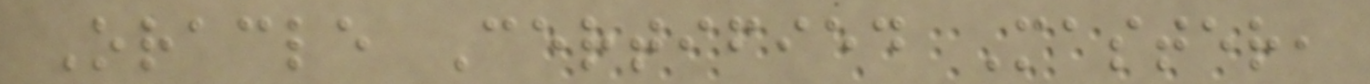Oracle Certified Master,
